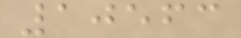10563
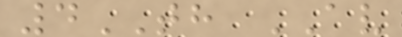4TH AV
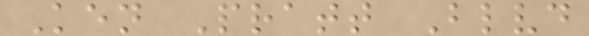Ken Pratt Blvd
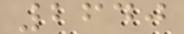2640
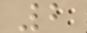2
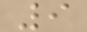9
